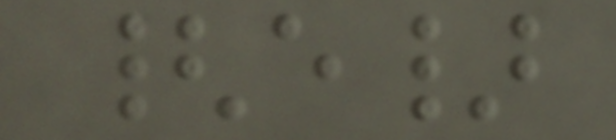{e}
